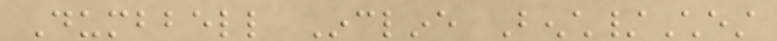Dumbbell Incline Bench/Chest
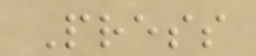Press
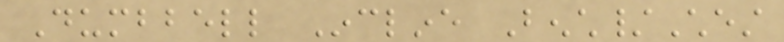Dumbbell Incline Bench/Chest
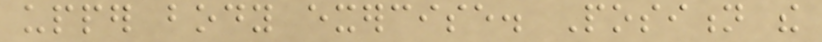upper body exercise. Position the
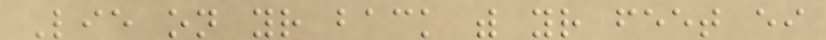Lie on your back with your feet either
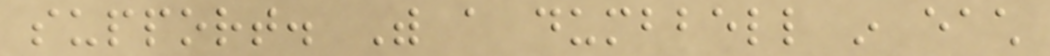support. With a dumbbell in each
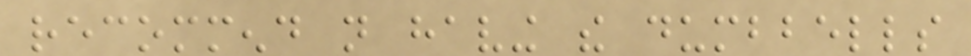recommend not having the dumbbells
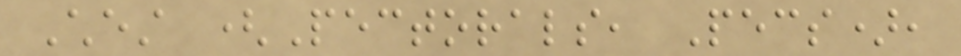Chest (Pectorals, Pecs),
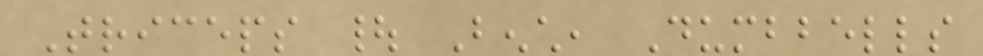Triceps | Bench, Dumbbells
